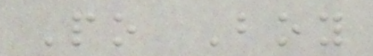Po Boy
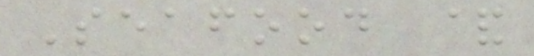Seafood &
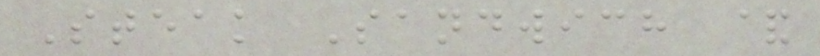Steak Sandwich &
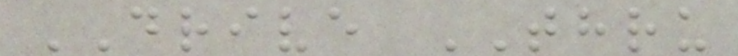DRIVE THRU
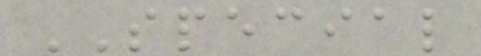SPECIAL
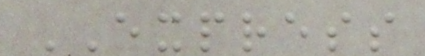EXPRESS
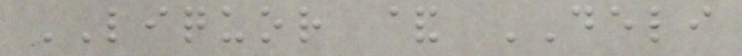LIQUOR & DELI
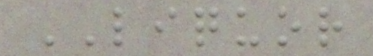LIQUOR
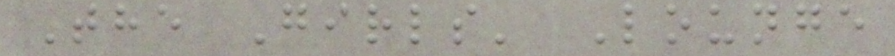The Girls' Lounge
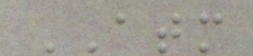ATM
